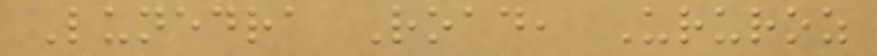Lunedra Road, Ururoz
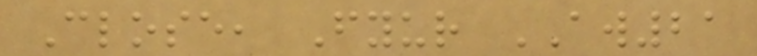Close, Fyur AW21
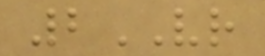2VR
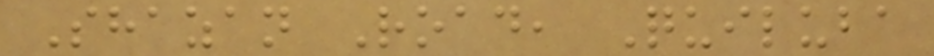Shazan Road, Quiluba
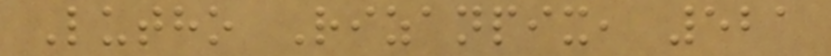Lutho Rizanpix, 521
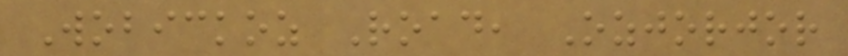Wobickoz Road, Ozjorjor
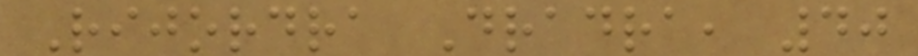Rijordra Dradra, 40
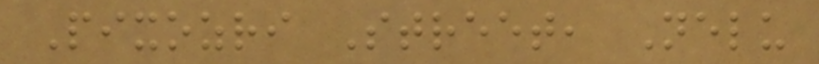Pixozri Street, Nelu
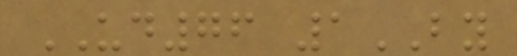UD76 1BY
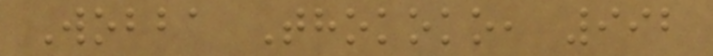Wobba Thokoko, 992
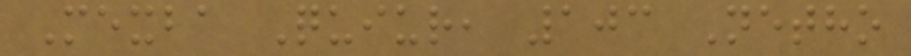Mexba Quiur, 103 Netho
